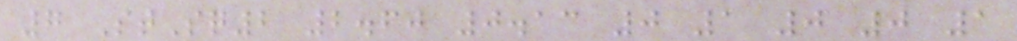7 StSq2 2.60 0.13 0 1 0 0 1
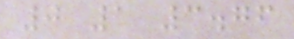0 1 3.76
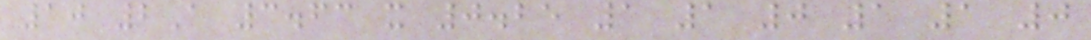10 2A 3.63 x 0.25 1 1 0 1 1 0
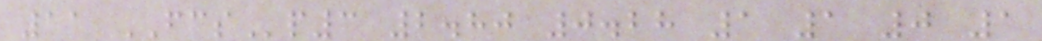11 FCSp3 2.80 0.28 1 1 0 1
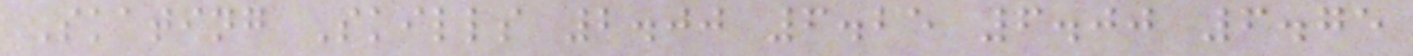Skating Skills 2.00 6.25 6.00 6.75
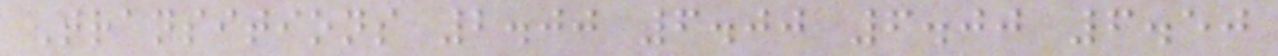Transitions 2.00 6.00 6.00 6.50
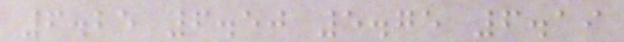6.25 6.50 5.75 6.19
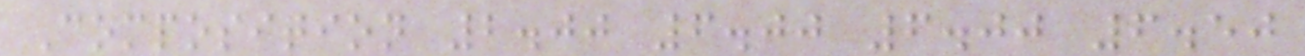Composition 2.00 6.00 6.00 6.50
